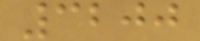3200
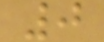0
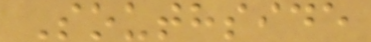Southside
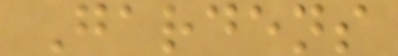Gardens
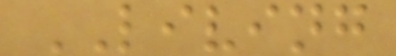LIVING
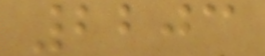2203
